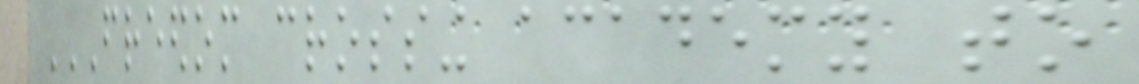FREEDOM CROSSING ACADEMY TO
